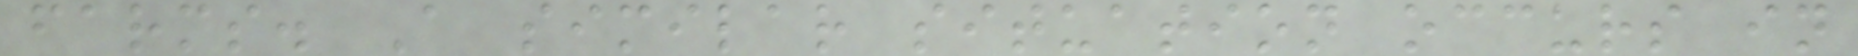farms. A similar situation occurs in
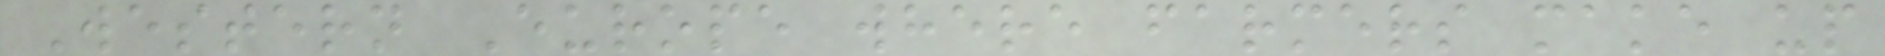Western Europe where farmers make up
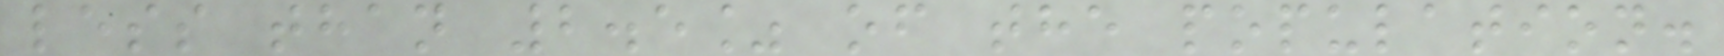less than 2.5% of the population.
